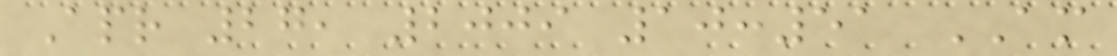Apr 27, 2009 10:51 AM
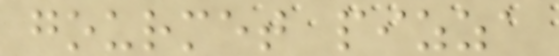gourmet pizza
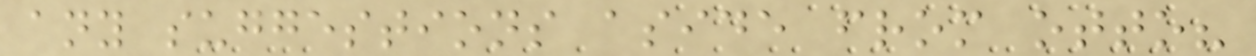any suggestions aside from otto?
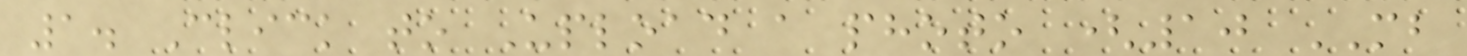1. Click to Upload a photo (10 MB
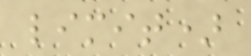limit)
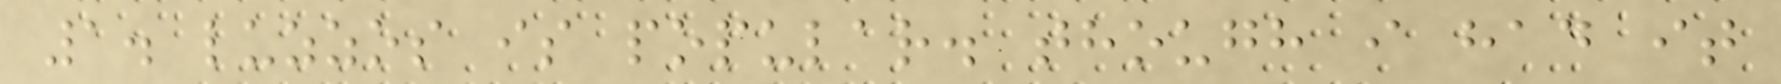1. luzzos is popular. though i had it
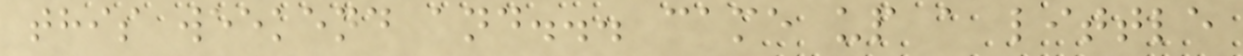this weekend and... came up a little
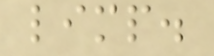limp.
